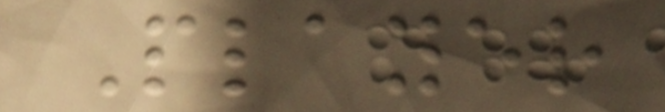Player
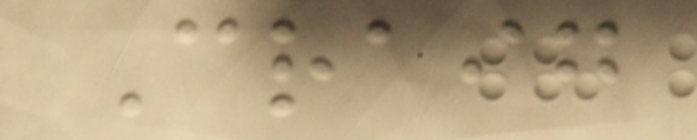Craig
